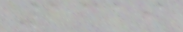1319
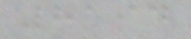8194
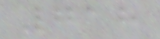718
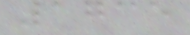1735
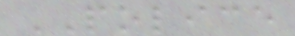POLICE
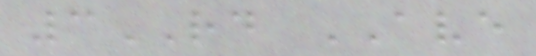3RD AVE
